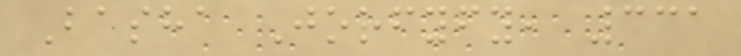Basha Jorfyfy, 331
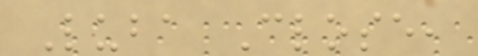Luba Close,
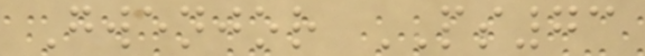Gwenjor PS73
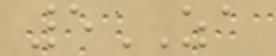5ZA
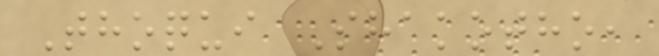Thoqui Shakotho,
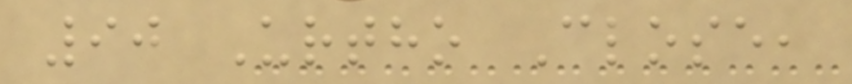90 Urtho Close,
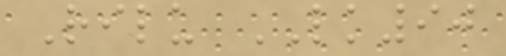Rilu LK90
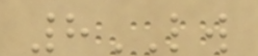8LW
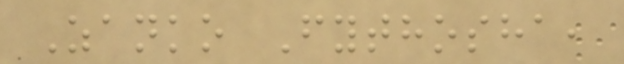Zanko Fythosha,
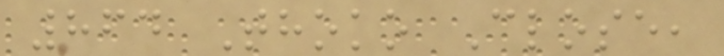864 Thoko Close,
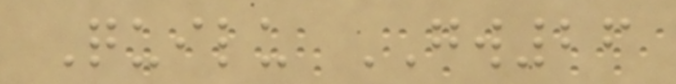Quilu GW26
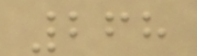268
